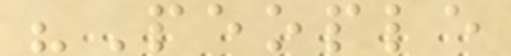"People
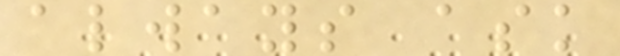always ask
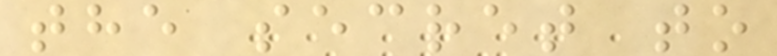the secret to
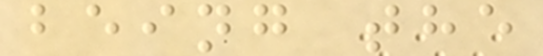being the
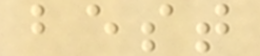best
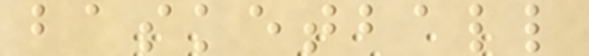basketball
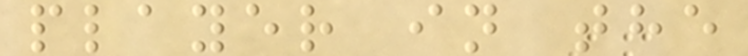player in the
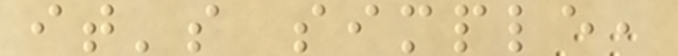it's simple,
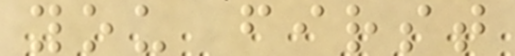you first
